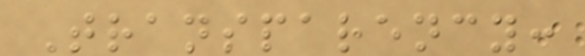Transparency:
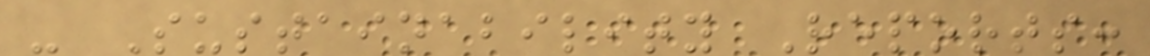- Sustainability Reports:
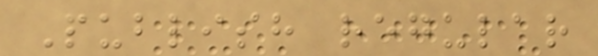Publish regular
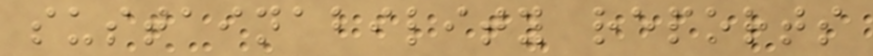sustainability reports
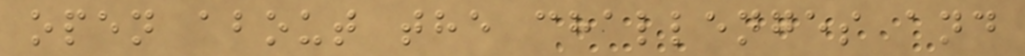open about the challenges and
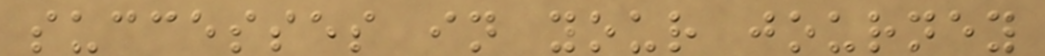successes in your journey
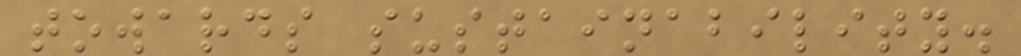towards sustainability.
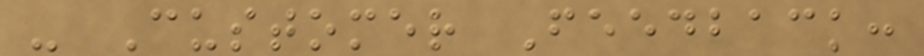- Customer Feedback:
